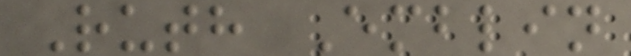Ruth Emblin
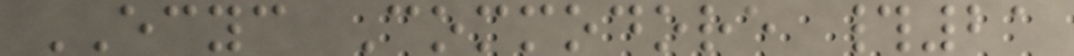ECYC Commodore #21
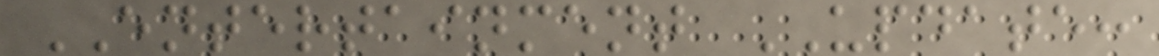ENTERTAINMENT UPDATE:
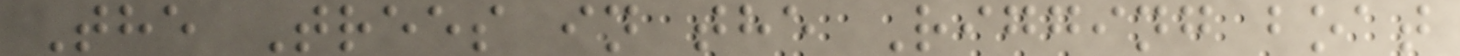The Trees in the Rigging boat
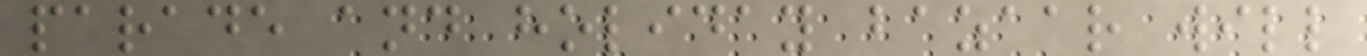parade and holiday bazaar will
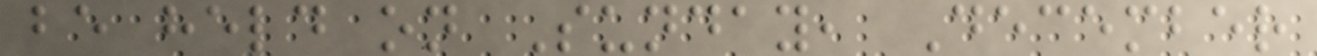be held on Sunday, December
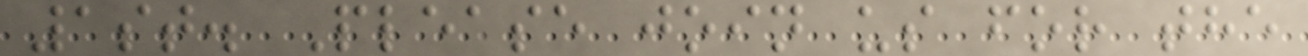1st. Please join us for the
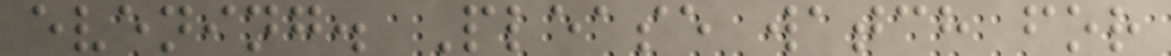evening. Please watch for
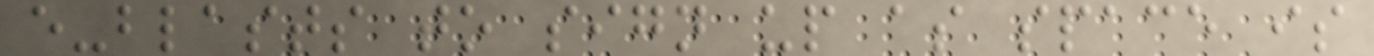e-blasts to sign up as space is
